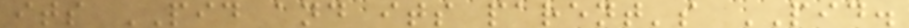its PID and its parent's PID.
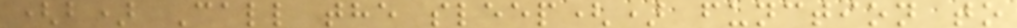(b) Call the sleep() function to
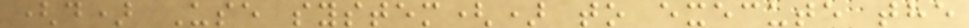(d) Use system() to execute the
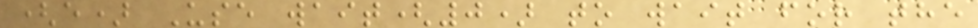(e) Use wait(0) to wait for the
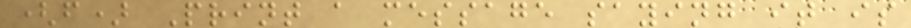(f) Print a message saying it is
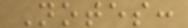Notes:
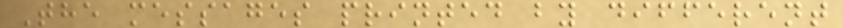The messages printed by different
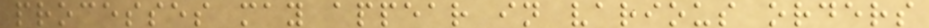processes may appear in various orders
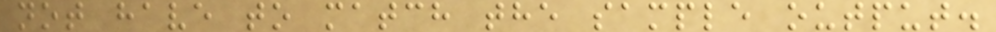not have to match the sample output.
